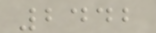2442
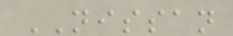NISSAN
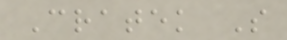Cratek S
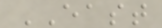EAST
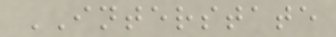INTERSTATE
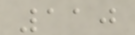110
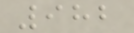982
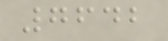7642
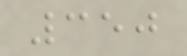350
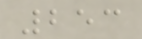253
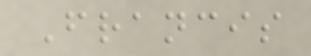Francis
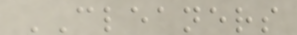CLEANERS
